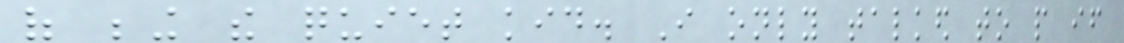of being the quiet kid. I only talked to people if
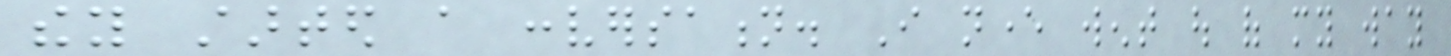they started a conversation. I never went out of my way
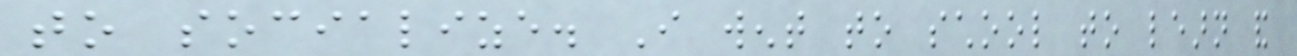to socialize. I went to school to learn and
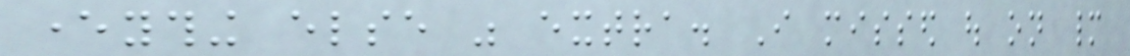everything else was extra. I missed out on many
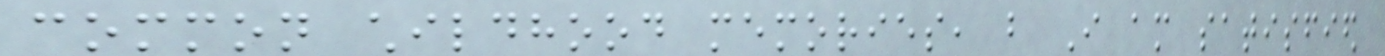common childhood memories, but I am satisfied
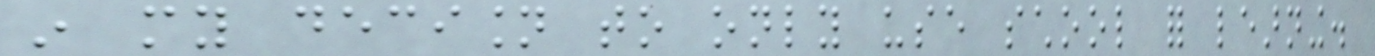in my decision to only use school for learning.
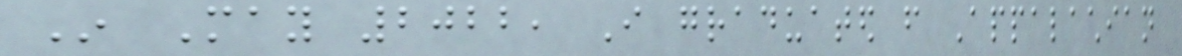In May 2022, I graduated from Appalachian
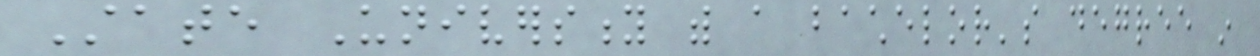State University with a bachelor's degree in
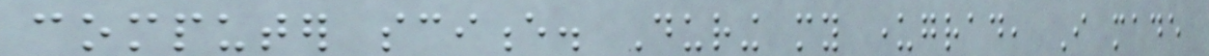computer science. During my undergrad, I made
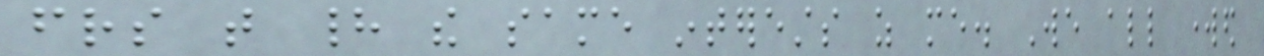friends that had the same interests as me. We all worked
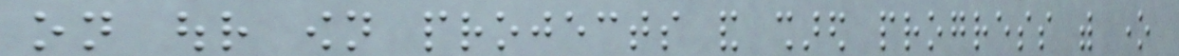on our own projects and shared progress with one
